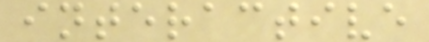interactive
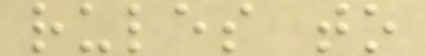rules to
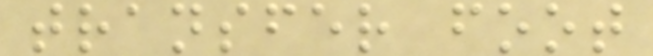transfer foot
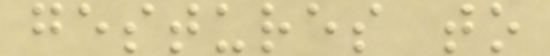gestures to
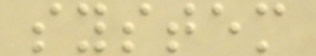system
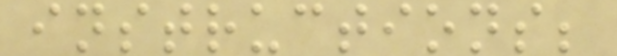instructions;
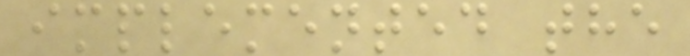implemented the
